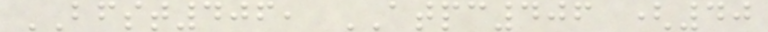BFST406, ATPC406 (40
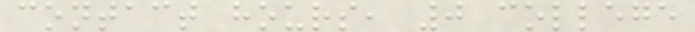contact hours, 0 college
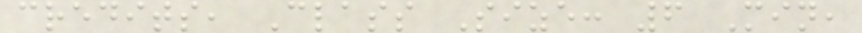credits, Class Size: 6 Min,
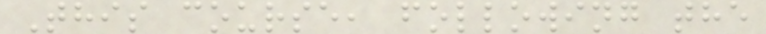This course, following the
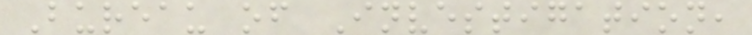Bureau of Investigation,
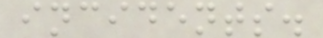incidents.
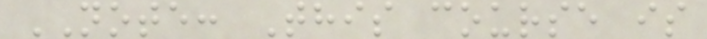NOTE: This course is
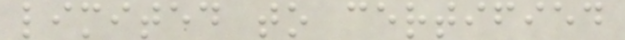limited to certified
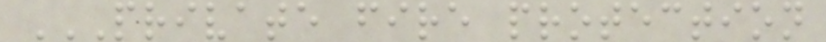PRIVATE FIRE PROTECTION
